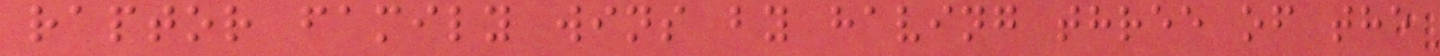raptor family wins by having three of the
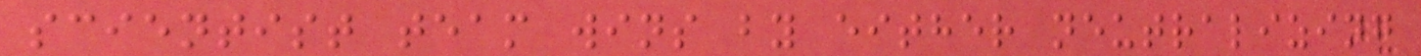scientist team wins by either neutralizing
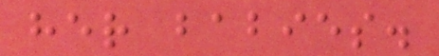her babies.
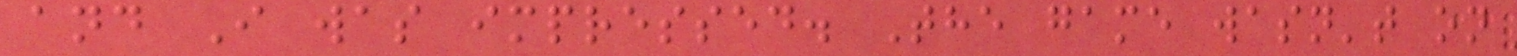and I was impressed. The game wasn't on
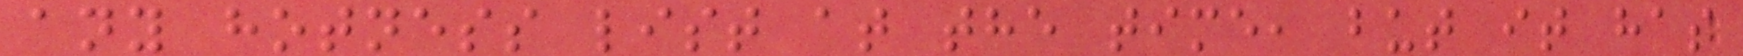any hotness list at the time, but it has
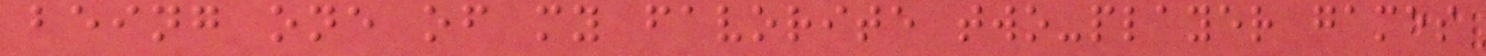being one of my favorite two-player games
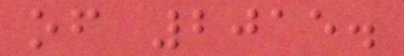of 2015.
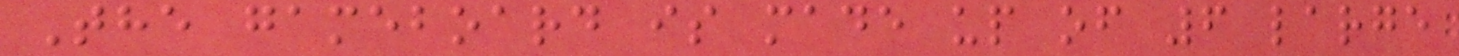The gameboard is made up of 6 large
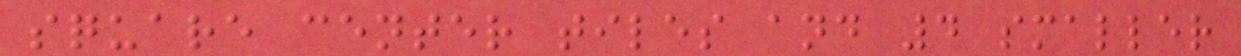square center tiles and 4 smaller
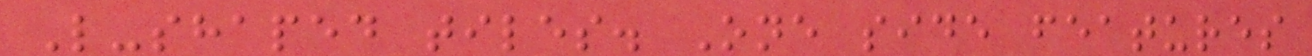L-shaped tiles. One side features
